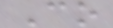Co
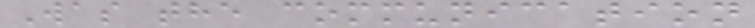Was the communication
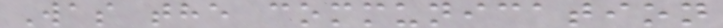Was the communication
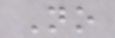No
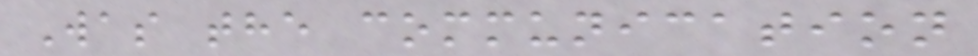Was the communication
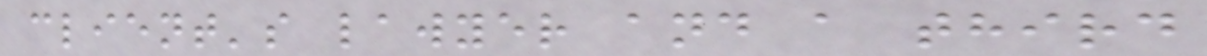client's lawyer and a third
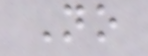No
